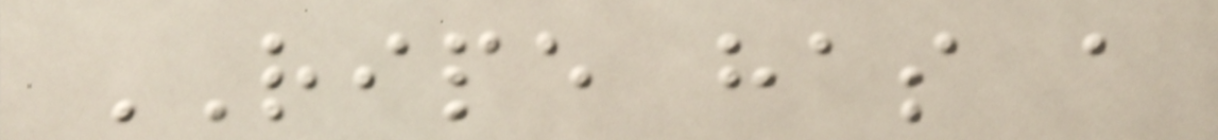RIPE has a
